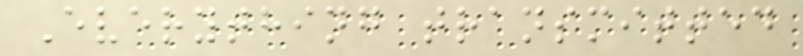Everything transmitted
